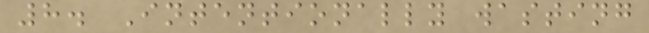8. Intentionally wasting
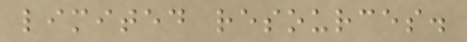limited resources.
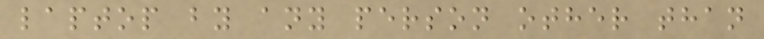laptop by any person other than
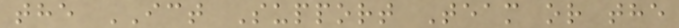the ICT Support Team or the
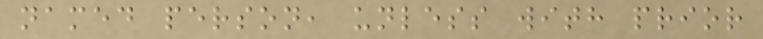named person, unless with prior
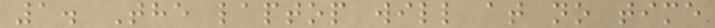1. The laptop will at no time
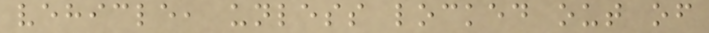vehicle, unless locked out of
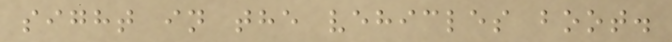sight in the vehicles boot.
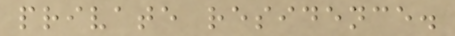private residence.
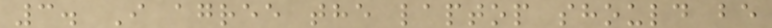3. I agree the laptop should be
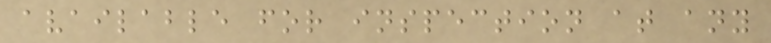available for inspection at any
